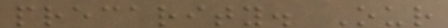precarity. Our
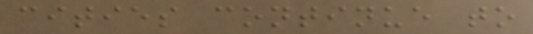cities continue to
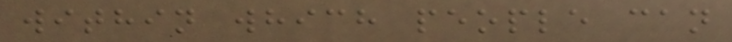within which people can
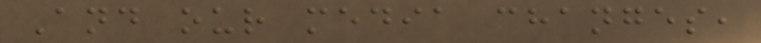And our media changes,
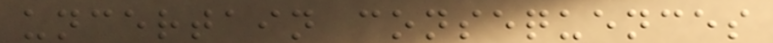uncertain consequences
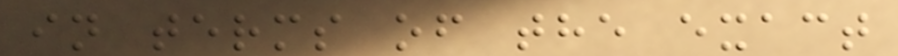in terms of the exact
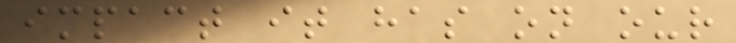impact it has on our
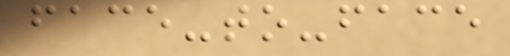face-to-face
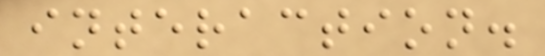interaction.
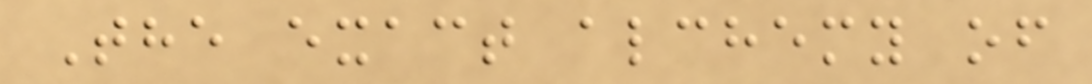The exact alchemy of
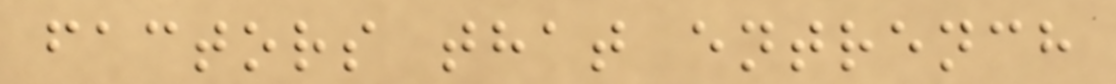factors that entrench
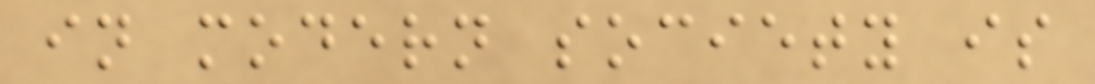in modern society is
